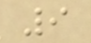9
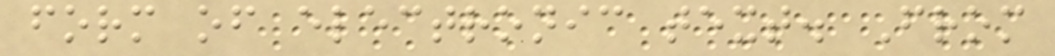form of electronic text. From
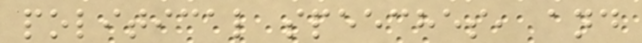political speeches, and
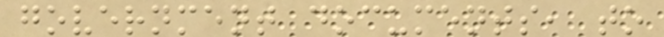government documents, to
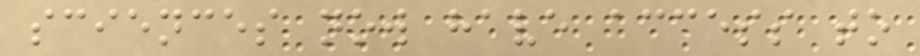sciences now have access to
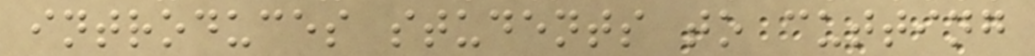introduces students to cutting
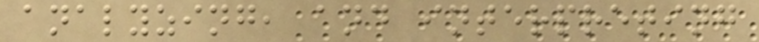analyzing, and interpreting
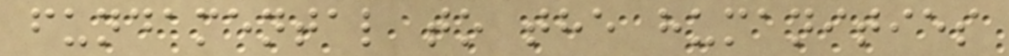fundamental to the humanities
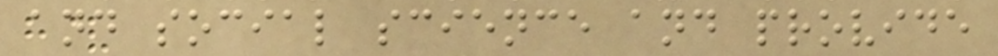and social science and provide
